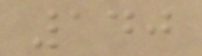140
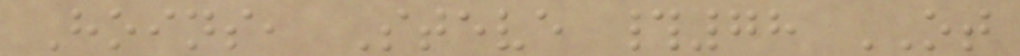Hoins, Steve #78 OT
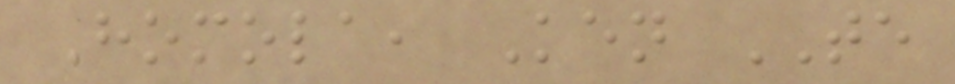Homola, Ken TE
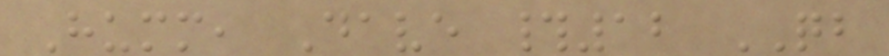Humm, Dave #12 QB
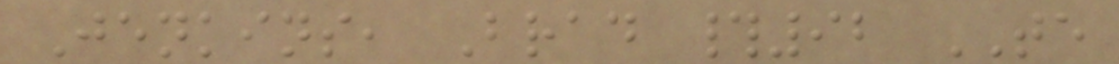Jenkins, Brad #92 TE
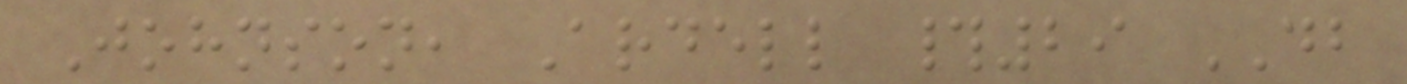Johnson, Ardell #29 DB
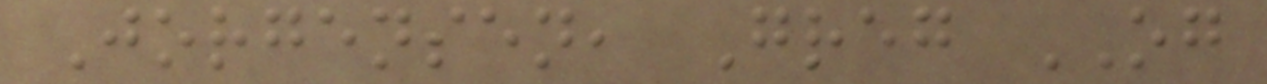Jorgensen, Greg OG
